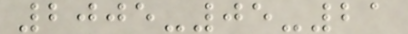2005-05-21
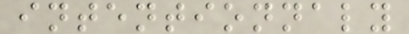intentionnaly
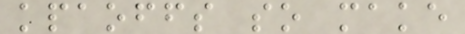kpaoffs so make
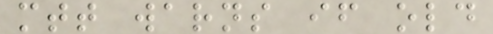mtt warns if old
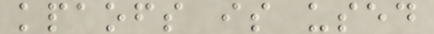kpaofs is used
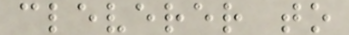cleverer to
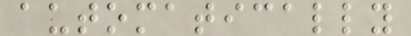automatically
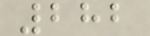282
